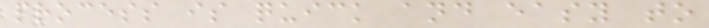process is quick and easy to
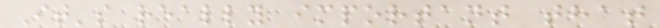It's really important that
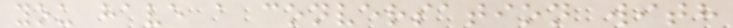you have a conversation with
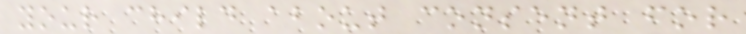your child about consent for
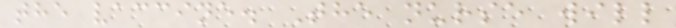the vaccine. The nurse will
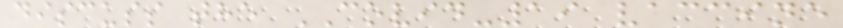discuss the COVID-19 vaccine
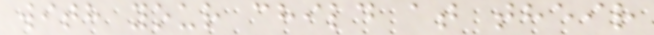with your child at their
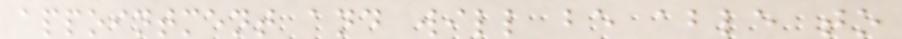appointment and will be able to
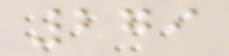279
